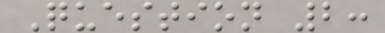Question 2:
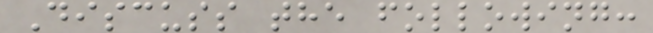Discuss the following:
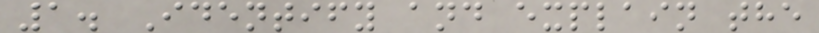1. Identify and explain the
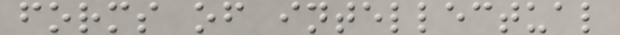forms of intellectual
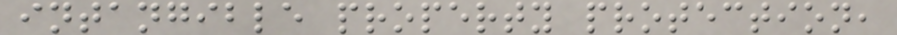intangible property protection,
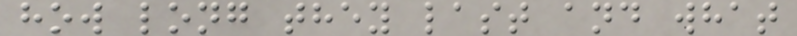how long they last and what
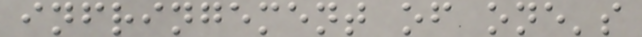infringement of one's
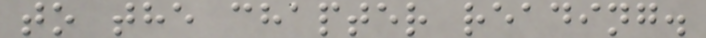to the chapter reading.
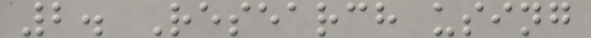2. Research using
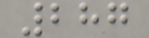287
